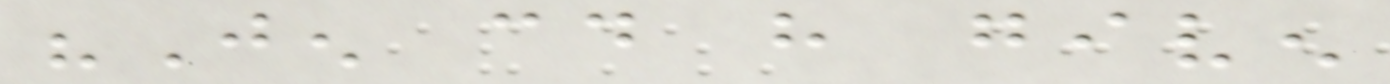"Jen could have given
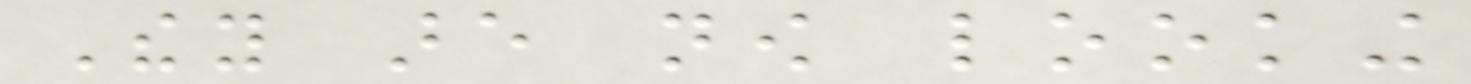They are now looking
